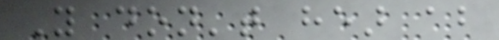You don't hear about
